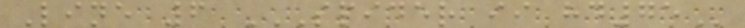Line 6 SPIDER II HD75
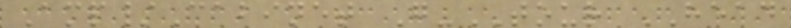Amp/Cabinet G-TOUR HEAD
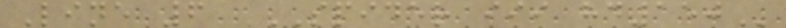Line 6 SPIDER III HD150
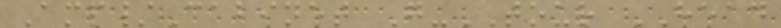Amp/Cabinet G-TOUR HEAD
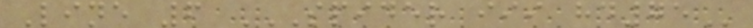Line 6 SPIDER III HD75
